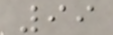99
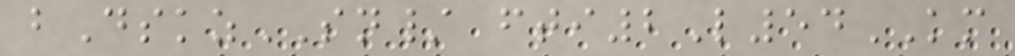bDskzSN/ fti2L54KM
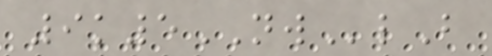9k5NWlB
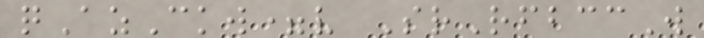qAzCkw=v SrRfbccW
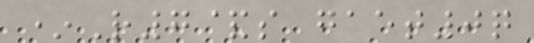*R7&s gaet0q
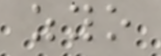zyo
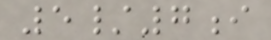5/7i
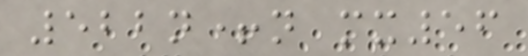522n+n mx56
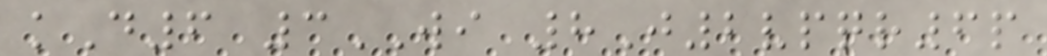kD6 3WI 8J2vpqr6p
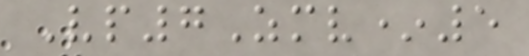Vp7Zmv*5
